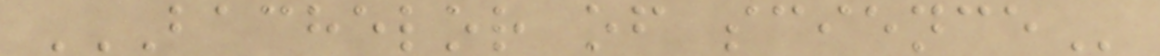BACHELOR OF SCIENCE
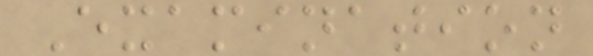Examination
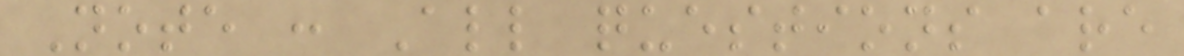Note : All questions are
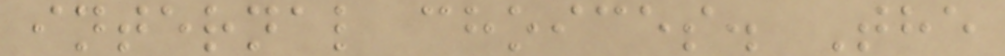internal choices. The
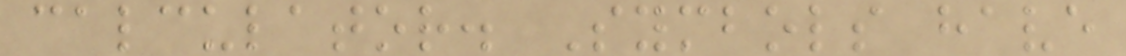calculator. Symbols have
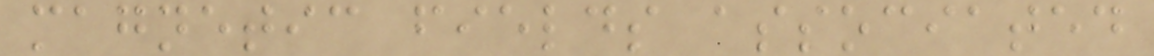magnetic fields associated
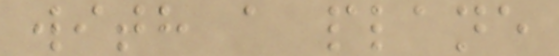with a plane
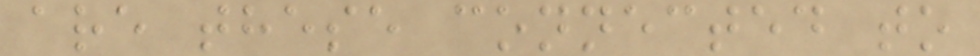are these connected to
